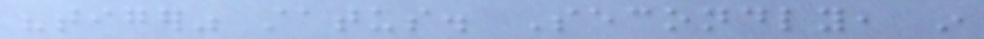"tiger" status. Secondly, in
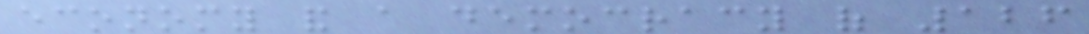economy and a democracy of 126
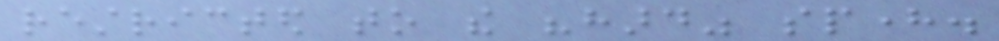restricted to the "hard" sphere.
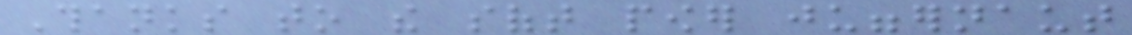Thanks to the soft power juggernaut
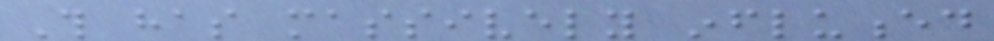This has massively influenced
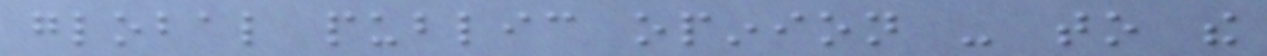global public opinion - to the
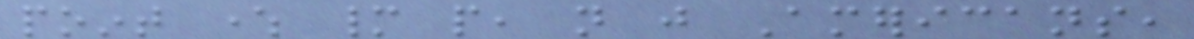point where many people, not just Americans,
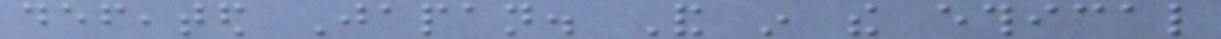defeated Japan. And in the ethical
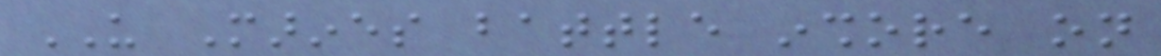US Marines battle inshore on
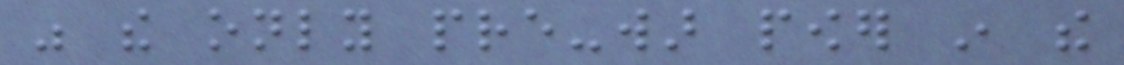was the only pre-war power in the
